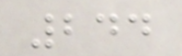244
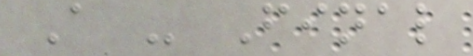A - Final
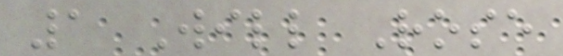1 Will Rose
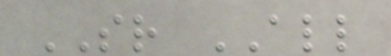SR ALL
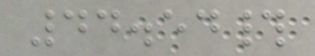44.54#
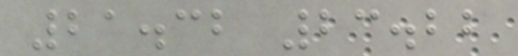21.32 23.22
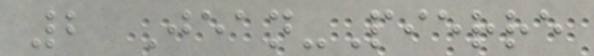2 Jean-Pierre
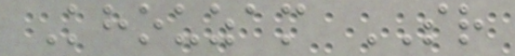Khouzam SR
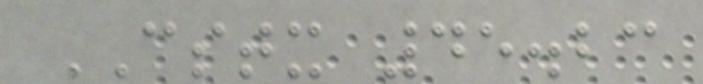CSTX 45.23
